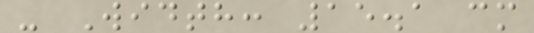- Width: 15.1 cm
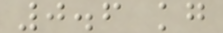0.6 kg
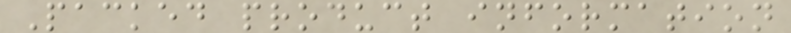Packed product information
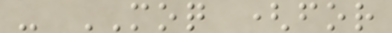- MOQ (for
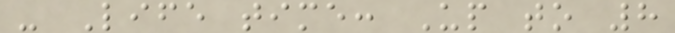- Life time: Up to 8
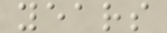years
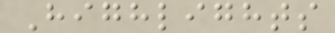Highlights
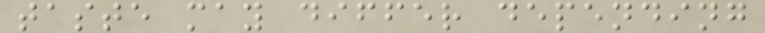taste may differ depending
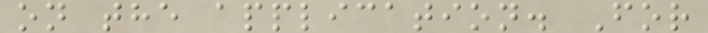on the application. For
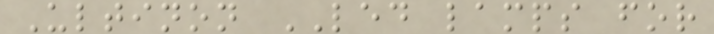Ultinon LED lamps for
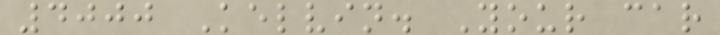4000 Kelvin. Your car
